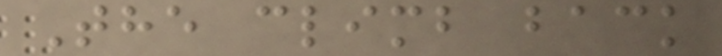The climb back
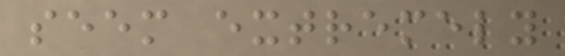seem extremely
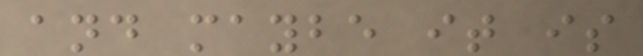and maybe it is
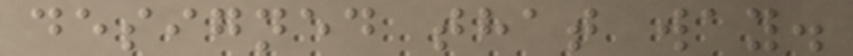designed that way.
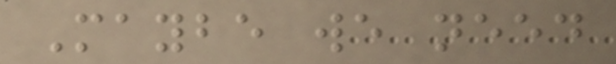Maybe we need
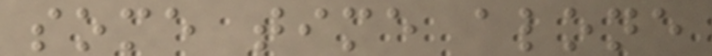some time alone
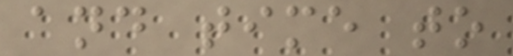and time to
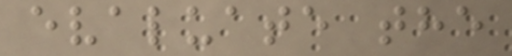evaluate the
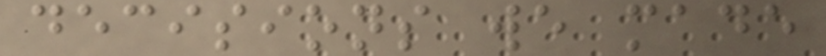decisions we made
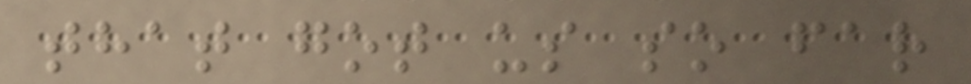that got us so far
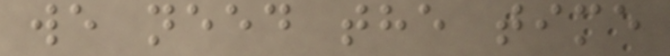we need the time
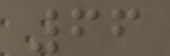66
